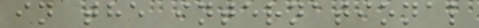in the international
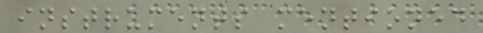instruments mentioned
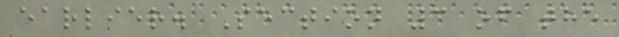earlier. Section 3 of the
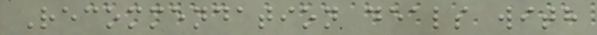Recommendation deals with
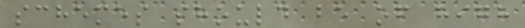schemes should be of high
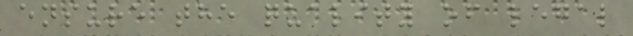ensure the quality of legal
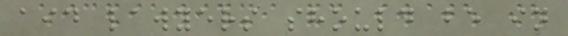aid lawyers should be in
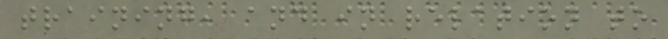training, and in relation to
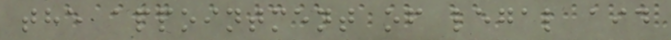the appointment of legal aid
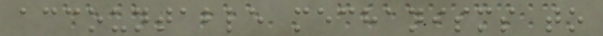accountable mechanisms to
